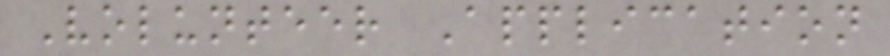Volunteer Application
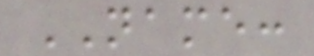NAME:
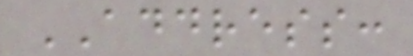ADDRESS:
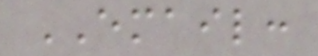EMAIL:
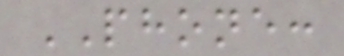PHONE:
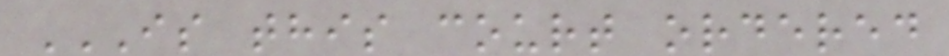IS THIS COURT ORDERED
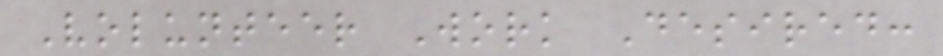Volunteer Work Desired:
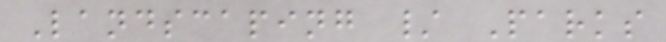Landscaping / Parks
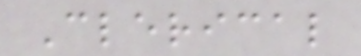Clerical
